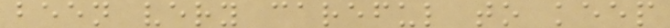been very careful to keep
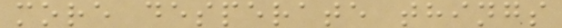more desperate things
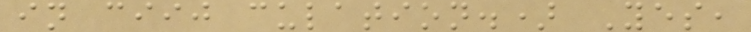in ciij culation.) Yes,
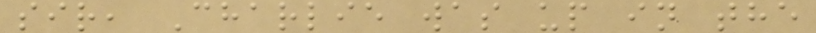sir, Charlie was up in the
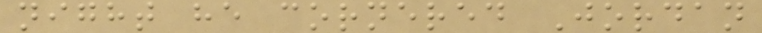night he cornered Jordan
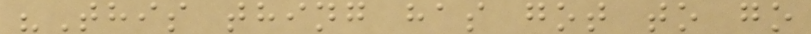"This thing has got to go
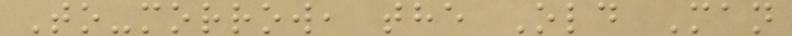To-morrow, the Old Man
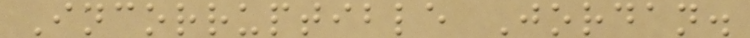Incorruptible Jordan.
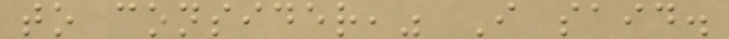to consider," I said.
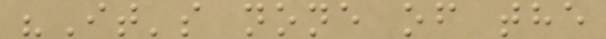"It's none of the
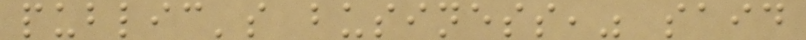public's business," said
